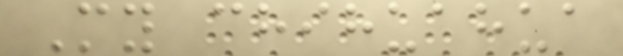My chihuahua
